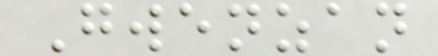Gwenzan
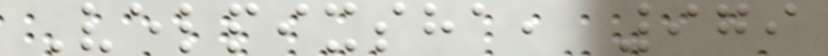Velpixsha, 979
